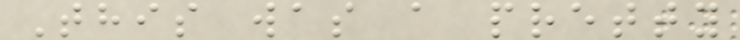This was a pretty
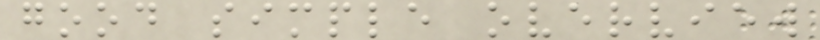good simple overview
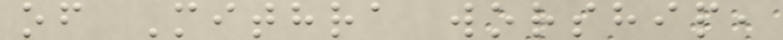of Mithra worship,
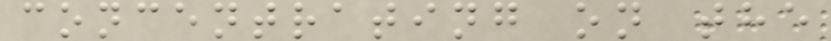concentrating on the
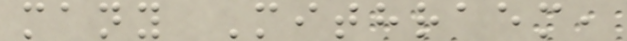many Mithraem,
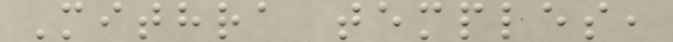Mithra temples,
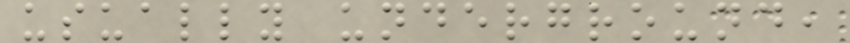usually underground,
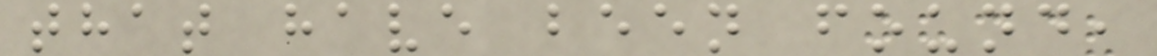that have been found,
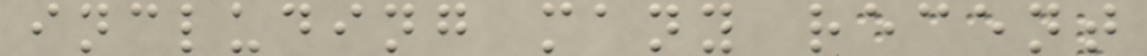including many recent
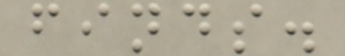finds.
